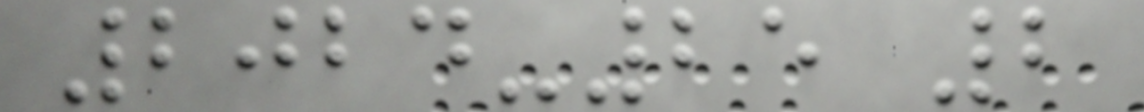2024-25 2
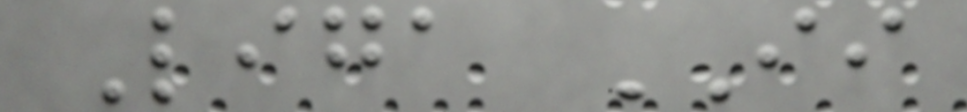Liga II
